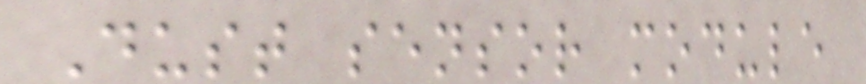Dust sensor module
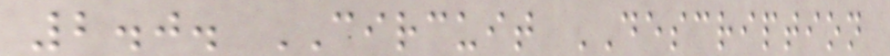2.0. CIRCUIT DESCRIPTION
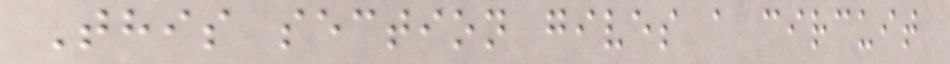This section gives a circuit
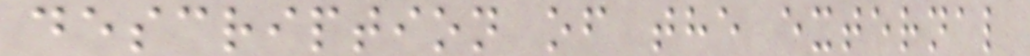description of the external
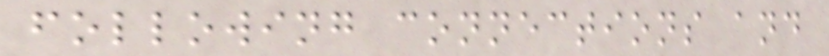following connections and
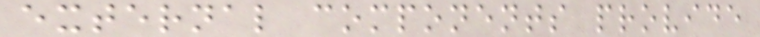external components provide
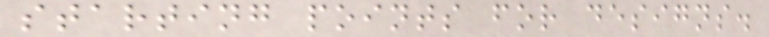starting points for designs.
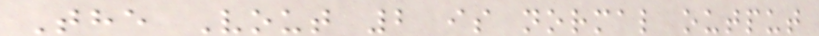The Vout 2 is normal output
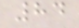84
